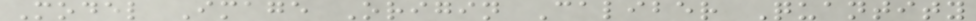Model Image Origin Caliber Quantity
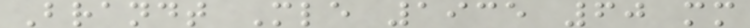Brandt Mle 1935 60 mm
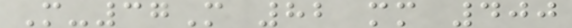M-37M 82 mm 400
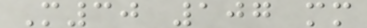M30 107 mm
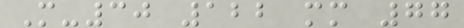M-30 122 mm 77
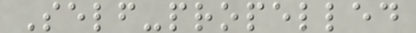Self-propelled
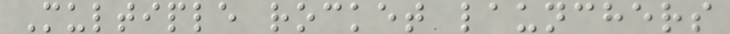Multiple rocket launchers
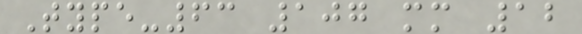Type-63 107 mm 12
